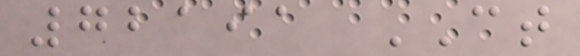72191 CT
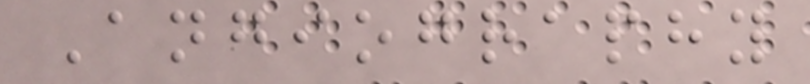Angiography
